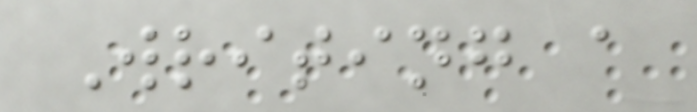Writing a
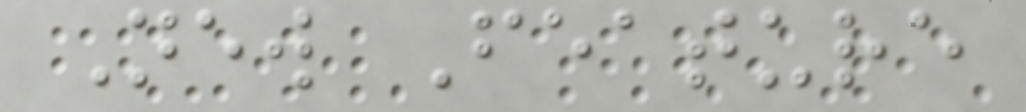New Feature
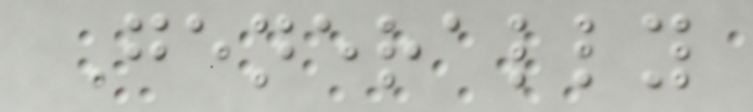Generally
